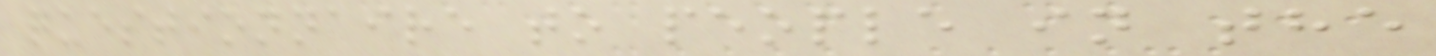questionnaire to people in the
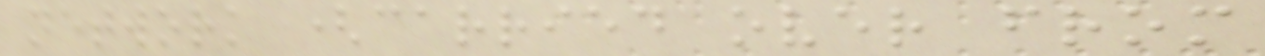network (carried over from
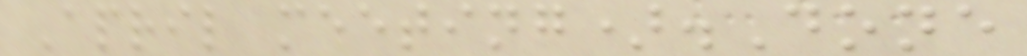April meeting).Done
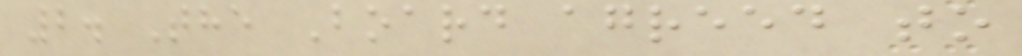2. The Board agreed to
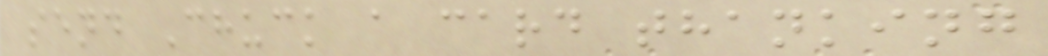send Chuck a card thanking
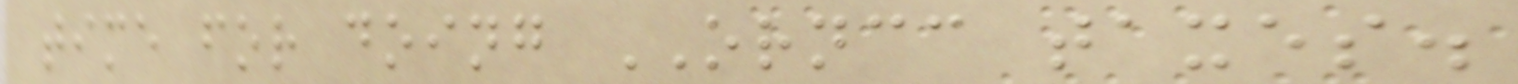time for doing ORNCC taxes.
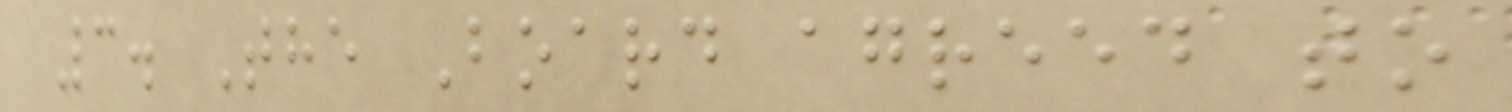3. The Board agreed to
